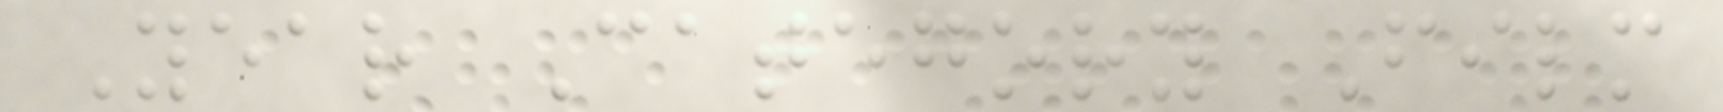Year Category Film
